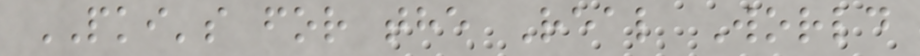PKI's for the Real World
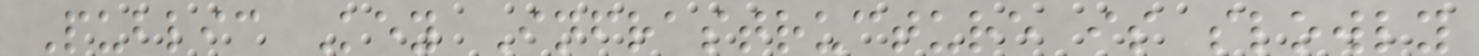Public Key Infrastructure is slowly
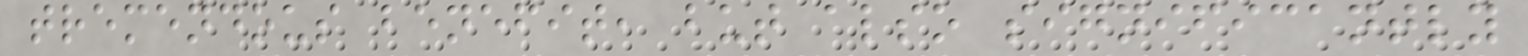tremendous benefit, but also significantly
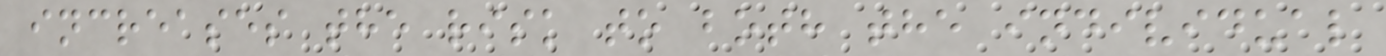increases the risk to both the individual
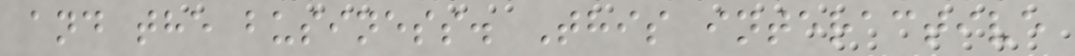and the business. This interactive
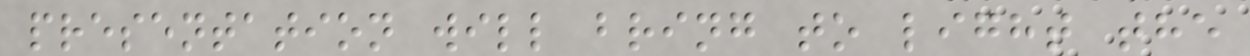presentation will bring to light the
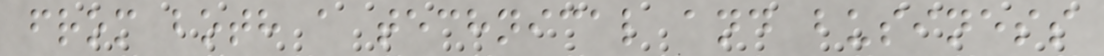from both a technical and business
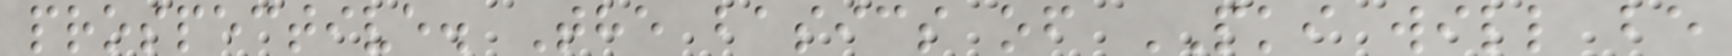prospective. The basics of PKI will be
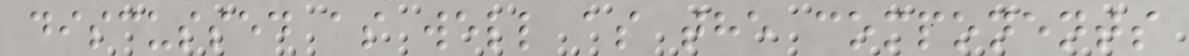discussed as well as the components
